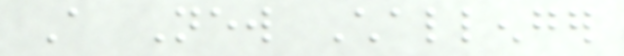A New Challenger
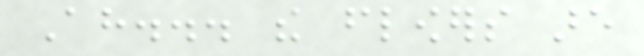Ah... the flowers are
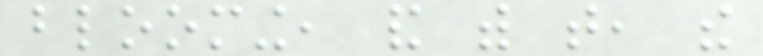blooming, and with that, the
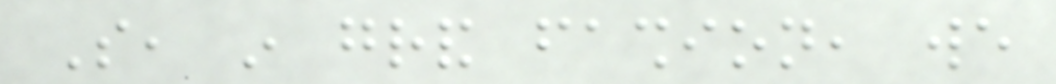So, in grand fashion, we
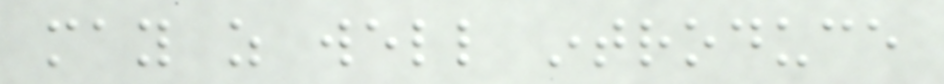may as well introduce
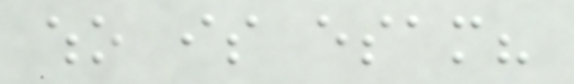who is esam?
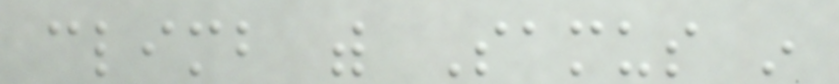climb with Samus in
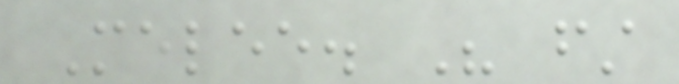Melee. His first
